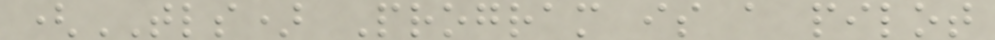(TLS) Program is a pilot
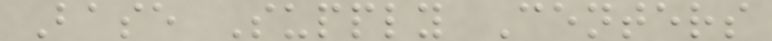Base Supply Centers
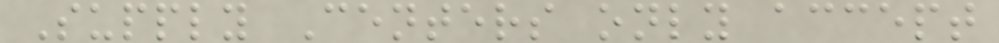Supply Centers only accept
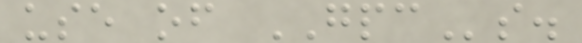use of GPCs.
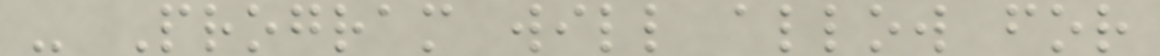- Program will allow for
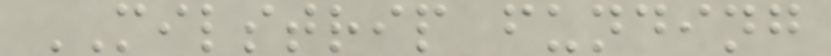MILSTRIP funding
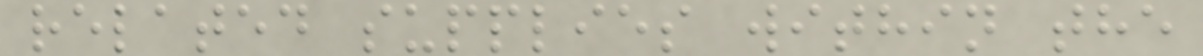related supplies within the
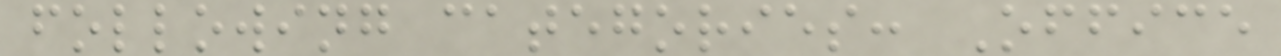following categories: Office
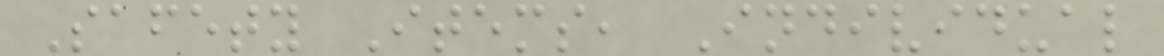Safety Items, Individual
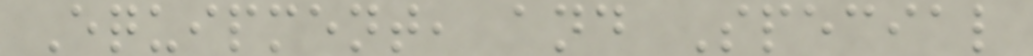Equipment, and Special
